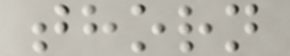thorn
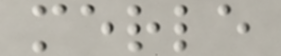merle
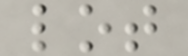lot
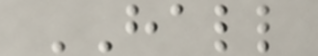HALL
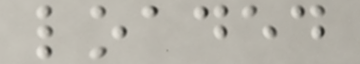loaded
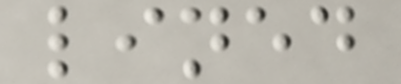lined
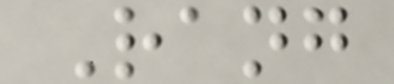Rang
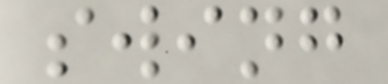swing
